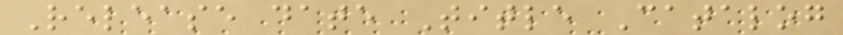Release date Title Catalog
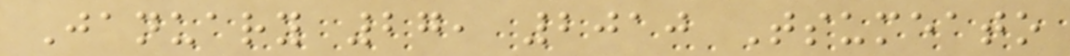January 27, 2010 Tsumeato
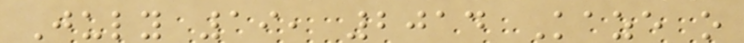July 19, 2014 Kaze o
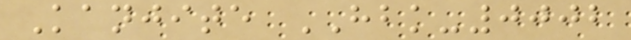Kanjite HBK-0002
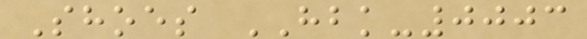Shoes HBK-0003
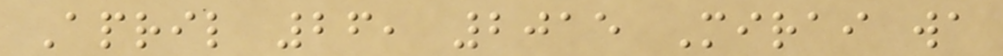April 26, 2015 Mirai wa
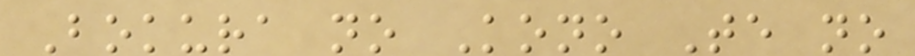Bokura no Kono Te no
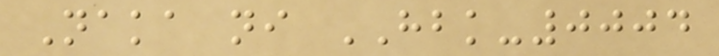Naka ni HBK-0004
